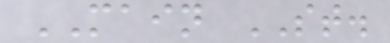MAIN ST.
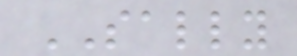SALLY
